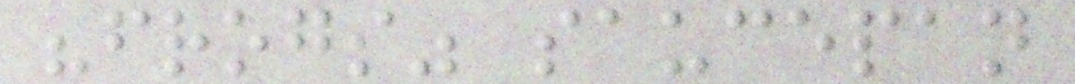"frogs" saucepan
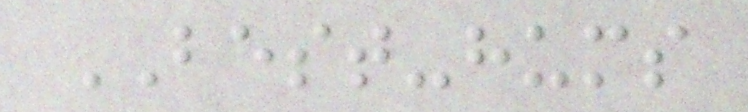BEST-hums
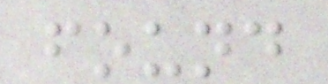found
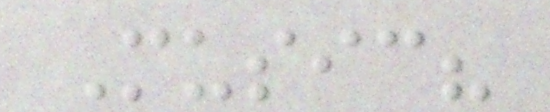Music?
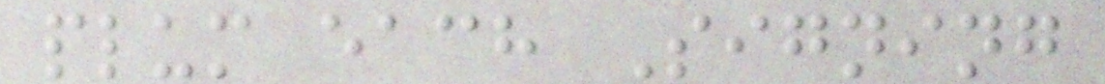plum each Signing
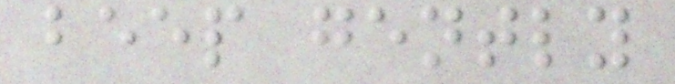beep gently
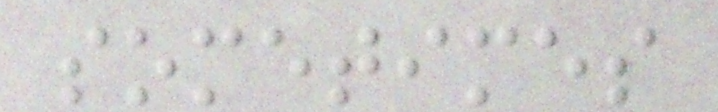sometimes
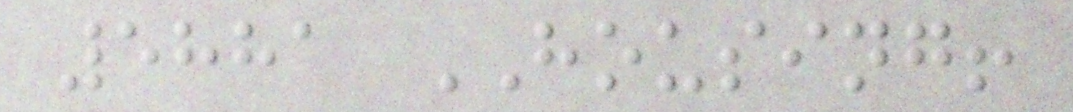5881 HOUSING!
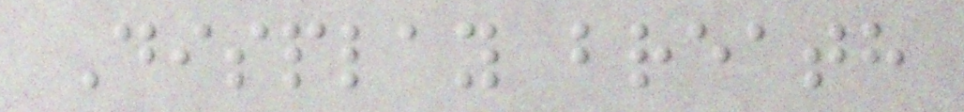Display breath
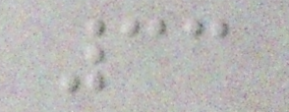33
